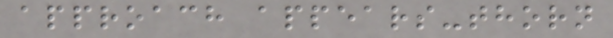approach appears-thorn
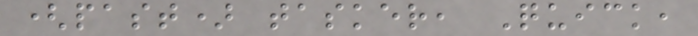(past) tasker, Quick,
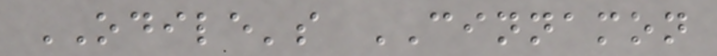ODILE's CINNAMON
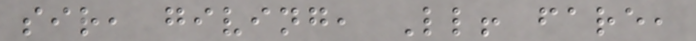sir, giving, Ll! fare,
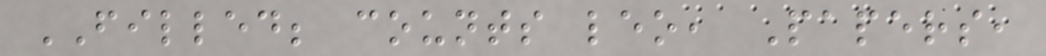FILLED; counts leo, Papers,
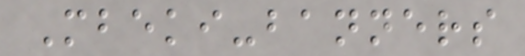Mbeki-banners
